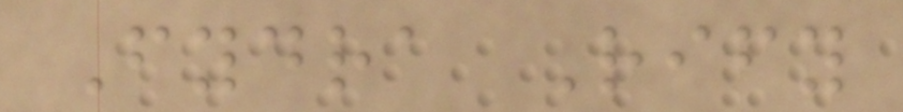Fydra Rify
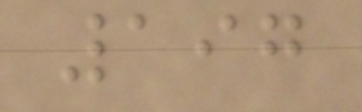197
